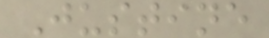Justine
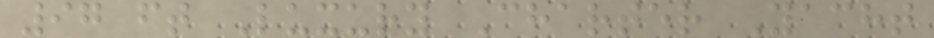97 ft Luxury Charter Yacht
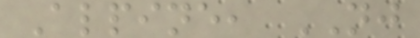Alpine, NJ
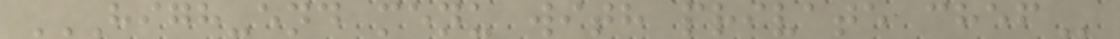HIGH-END MENU WITH PRIVATE CHEF
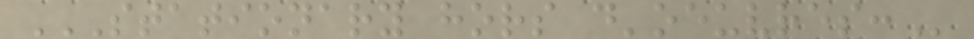STATIONARY HORS D'OEUVRES:
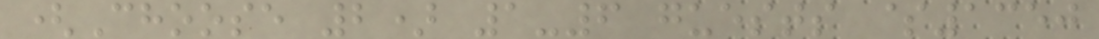(Choose 2) 1-6 guests $1350
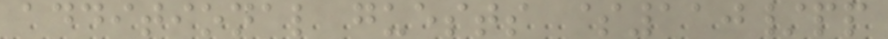additional guests $110/pp
